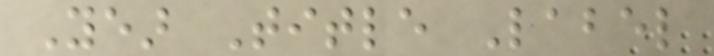Year Title Label
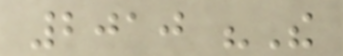2010 "The
